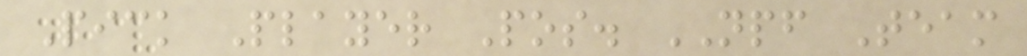Pick Player Pos. NPF Team
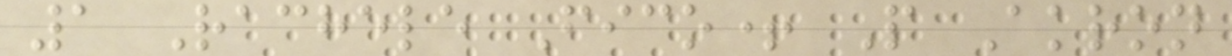1 Rachele Fico+ P Akron
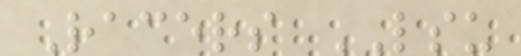Racers LSU
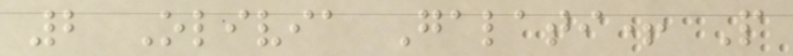2 Olivia Galati+ P
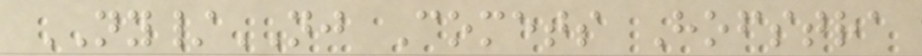NY/NJ Comets Hofstra
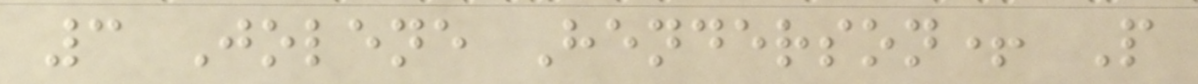3 Jolene Henderson+ P
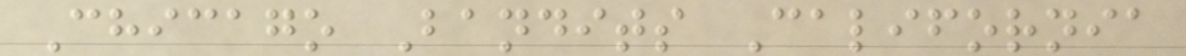Chicago Bandits California
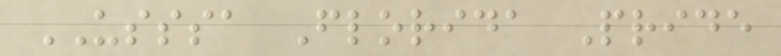USSSA Florida Pride
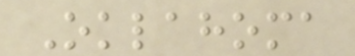Oklahoma
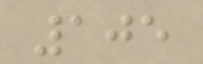105
